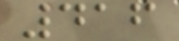416
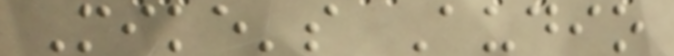Mike's Audio
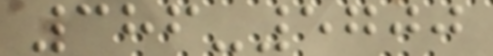386-5700
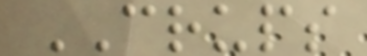CRUPS
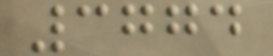3774
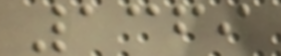1369
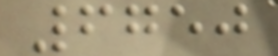6750
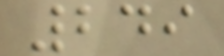249
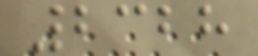2328
